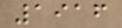1916
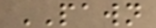PAWN
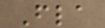Fla
